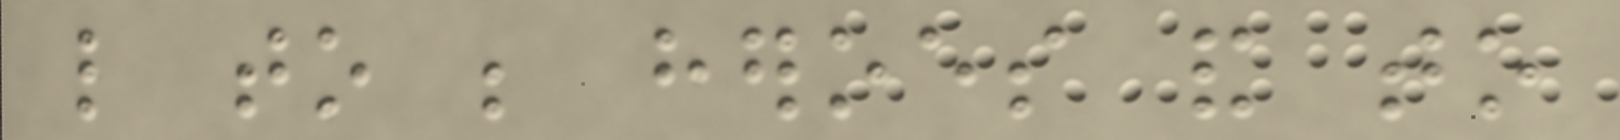like to be heroes and to
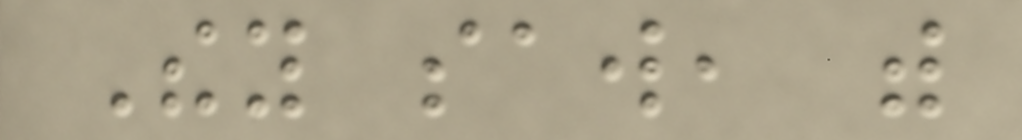They saw, with
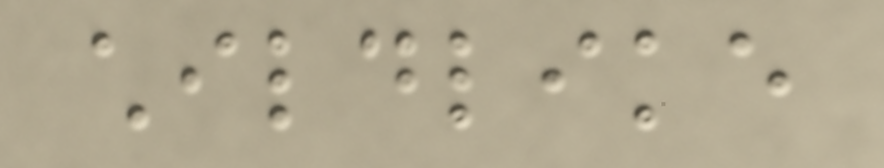childlike
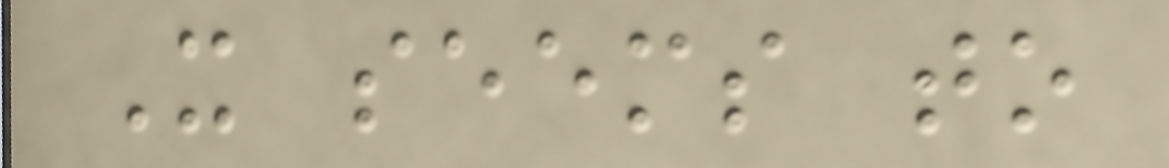It seems to
